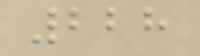228
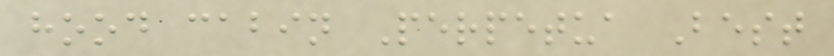hood cabin Perpetua Best
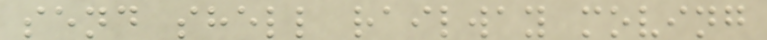send shell railway moving
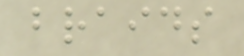braids
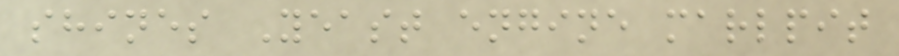shines Yeast engine marlpit
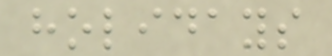holidays
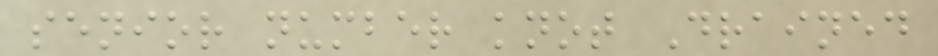senior number knot Drained
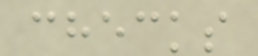checks
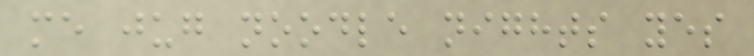me jug noodle nights yes
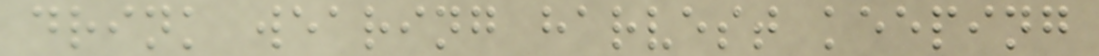drink wearing harvest keeping
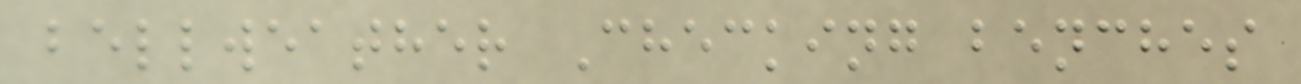bellweather Checking benches
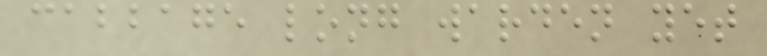cabbage long warden yet
